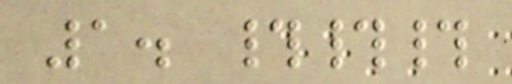1. ###
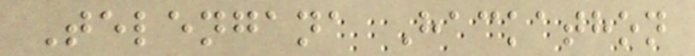Telengana Hackathon
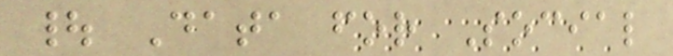| Data for Social
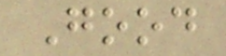Good
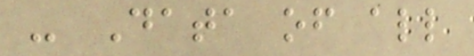- Data of all
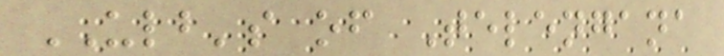ULB's of Telengana
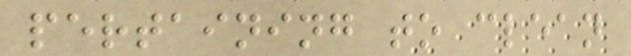pertaining to clean
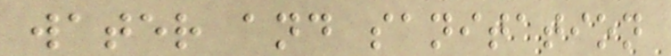water and sanitation
